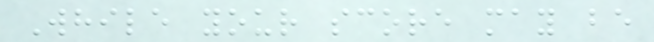While your score may be
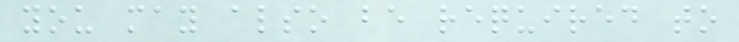you may also be required to
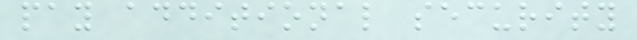pay additional security
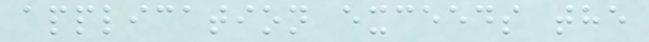application exceeds the
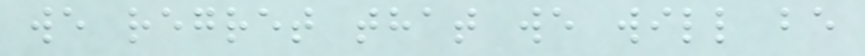we regret that we will be
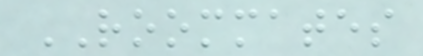ROOMMATES
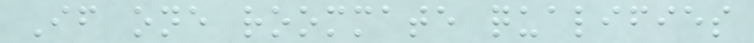If one roommate qualifies
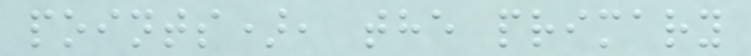points), the primary
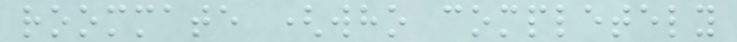roommate (who completely
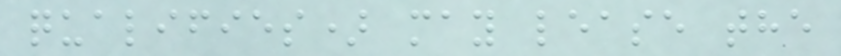qualifies) may lease the
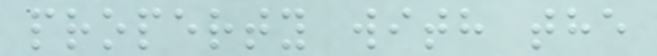property with the
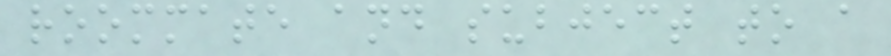roommate and subject to a
